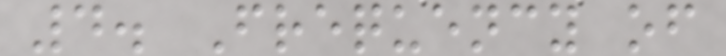4. Frequency of
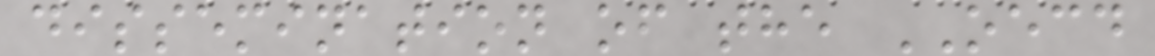dissemination of the OECD
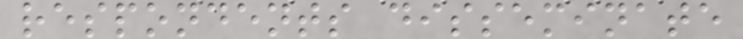respondents disseminate
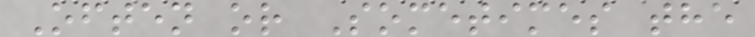Often or Sometimes the
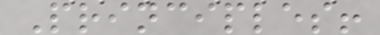Principles!
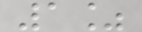1%
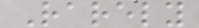Rarely
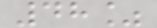48%
